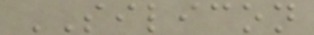SILICON
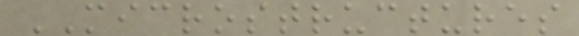MICROSTRUCTURES
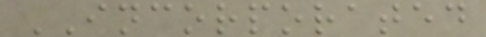INCORPORATED
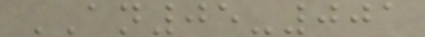AN05-001
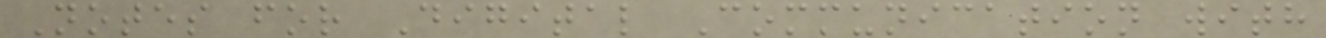Notes for Digital Communication with
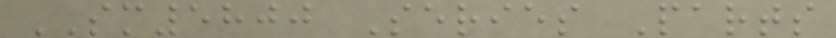SM5800 Series Parts
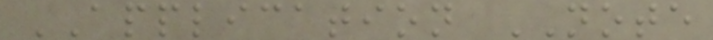APPLICATION NOTE
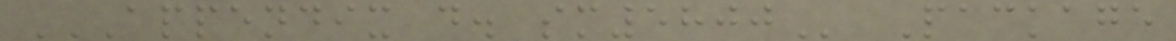APPENDIX D. SM5800 Package
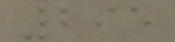295
